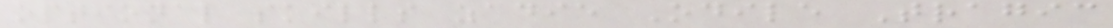optional skills zadie Odile Tragic
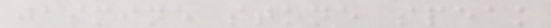jasmine stone speak
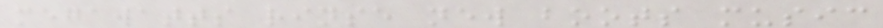megawatts rinse new boots music
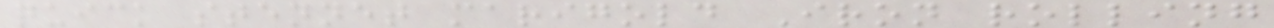quick stennet marigold Iron rolling
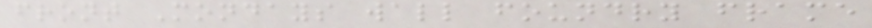front Mondays wall foundry frame
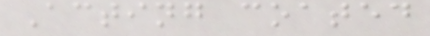Acting coated
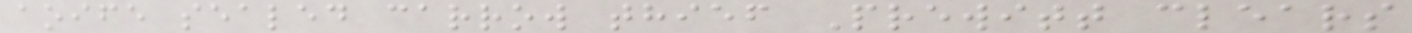aoife sealed carrow thief Prewitt clears
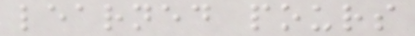learned pours
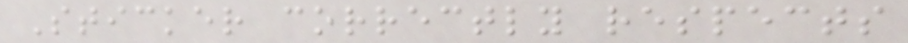Sticker correctly respects
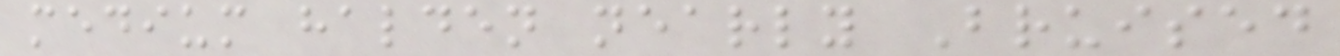medium halden nearly Bruised
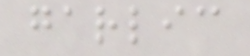garlic
